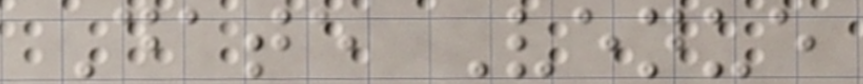Date Venue
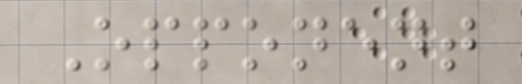Opponent
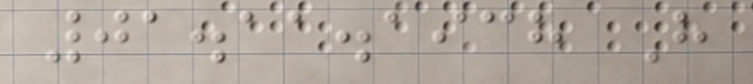01.11.1938 H
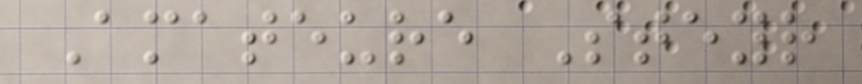Amateure Steyr
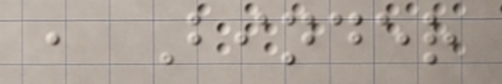, Binder
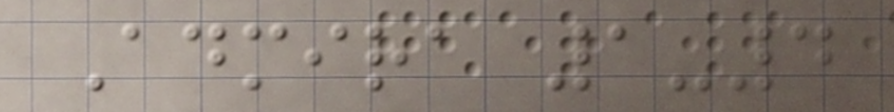Admira 1-4
